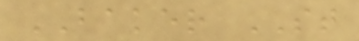BAKER ST
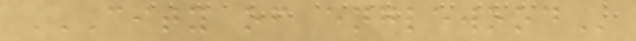CITY OF ENGLEWOOD
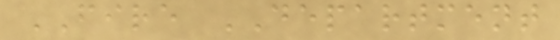FIRE DEPARTMENT
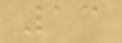13
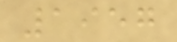1957
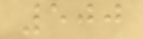500
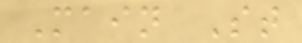Main St
